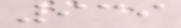939
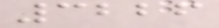3226
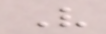V
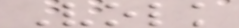Volk
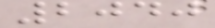2040
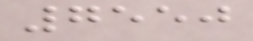7550
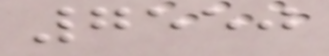7550
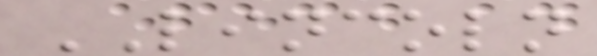LINCOLN
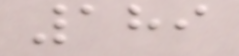189
